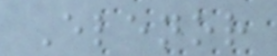Elenor
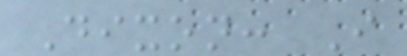Dixon: I
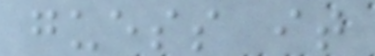guess it
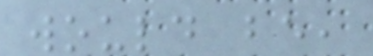would be,
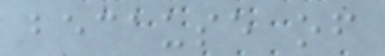because of
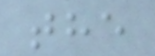the
